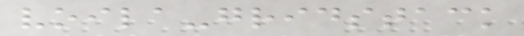voila-gridstack
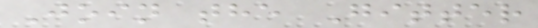Join the Gitter
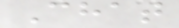Chat
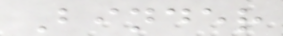Binder
